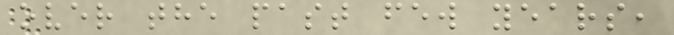over the past few years,
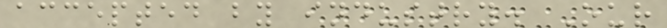accepted by industry. Our
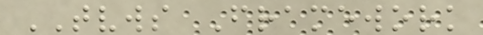TVWS Framework
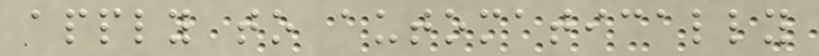apply to automatically
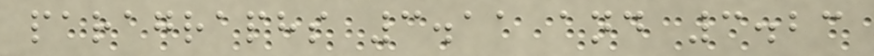paragraphs 3.11 and 3.23
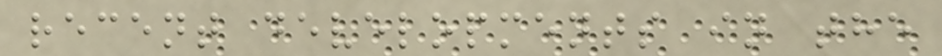recent developments in the
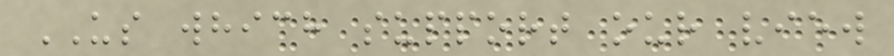US which support our view
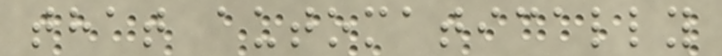that automatically
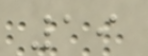19
